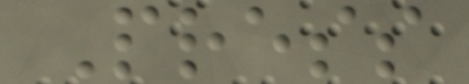Press
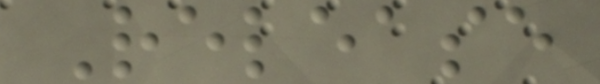Release
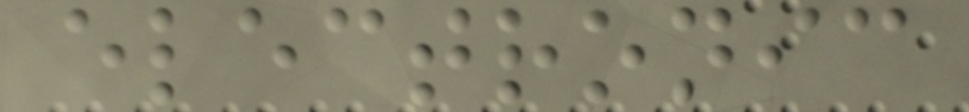electronic
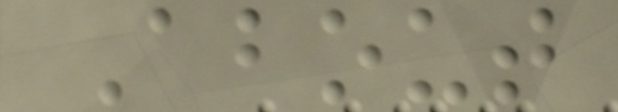About
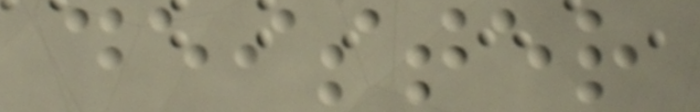deister
